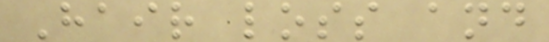Hair loss and
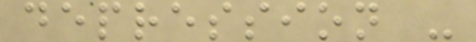depression -
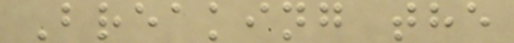Breaking the
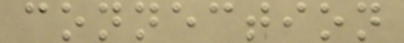connection
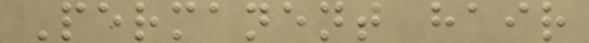Permanent hair
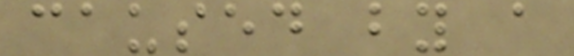caused by a
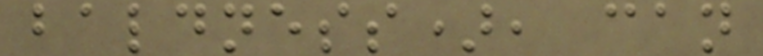baldness), can
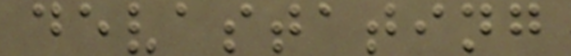devastating
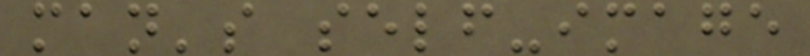man's self-image
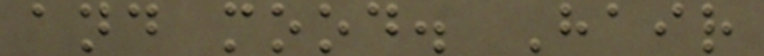and mood. Hair
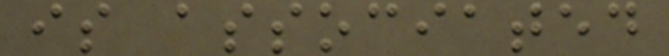is associated
